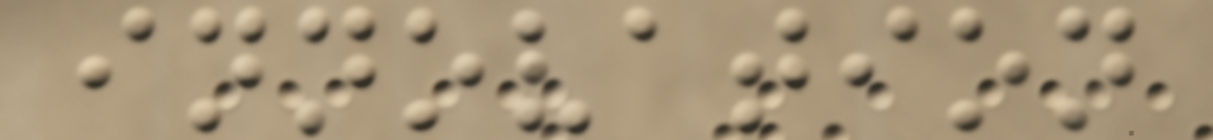innovation
